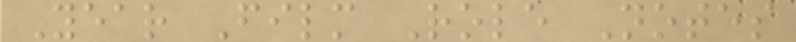Year Film Role Notes
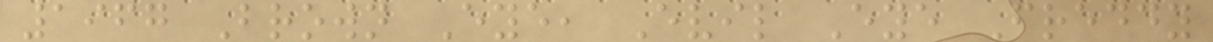1967 Brown Eye, Evil Eye Freddy
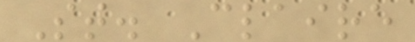St. Claire
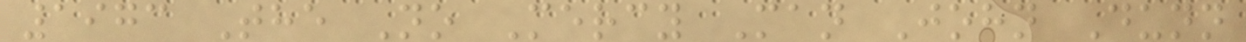1973 The No Mercy Man John Dunn
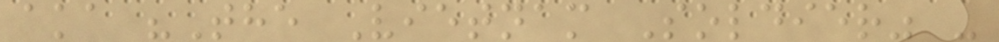aka "The Vietnam Soldier" -
